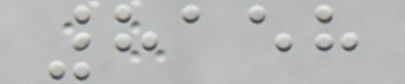8158
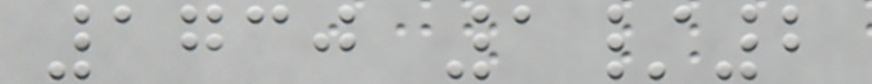1730 1/2
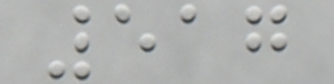517
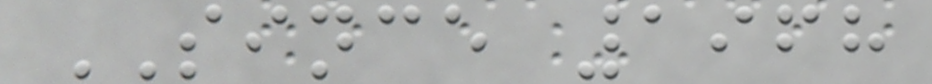SINCE 1968
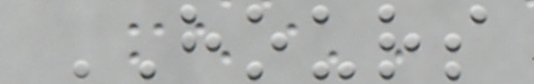HOURS
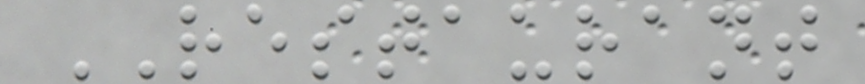RESTAURANT
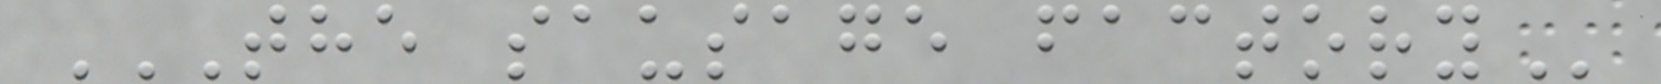THE SAUSAGE FACTORY
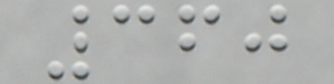360
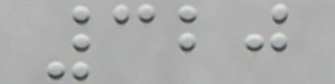320
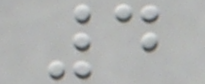4
